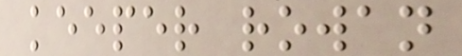keeper rowan
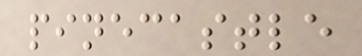pinecastle
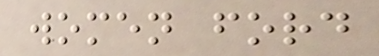women ford
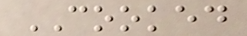COOKED
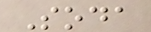Soda
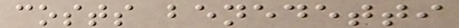costs benedetti
